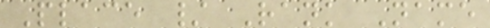Place / Rank Name
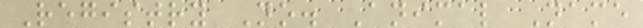Registry No. Animal Name
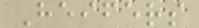Heifers
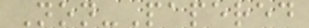Non-Papered
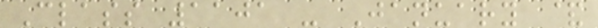Class 1101 - January &
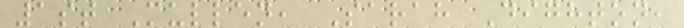1st Mullen, Sarah Dighton,
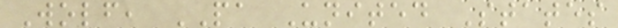Wolf, PA United States
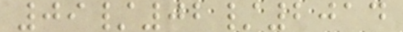09/02/2014
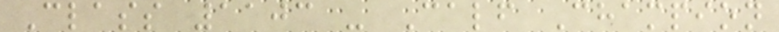Class 1103 - Calf Champion
